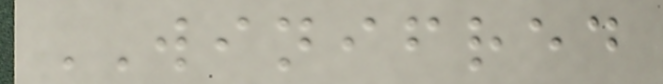WINIFRED
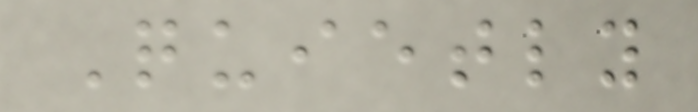Quietly
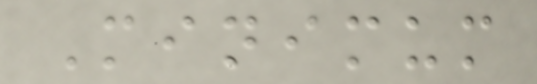Minimum
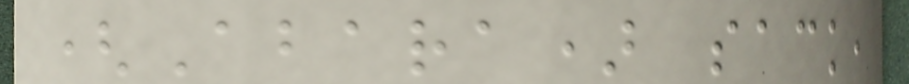(Abara) sack,
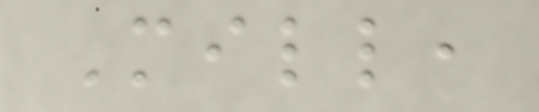Mill,
